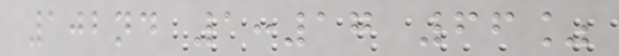102nd 1:17 66%
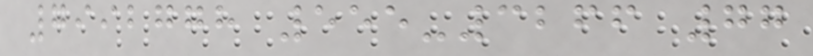7992778 555-3266 77
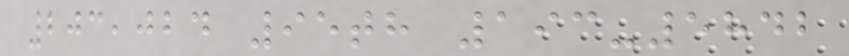203,024 95th 193-5842
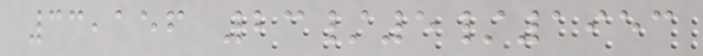33,156 23/5/1953
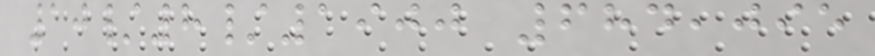10/8/1900 684,095
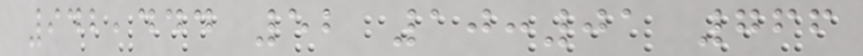942,444 52 10:01 766
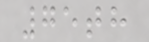75th
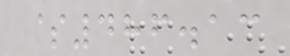$486.13
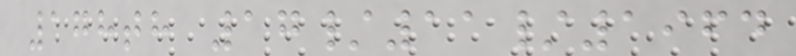178th 17/11/1964
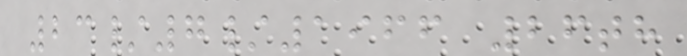23/7/1966 26th
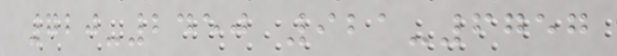720-2450 921-6757
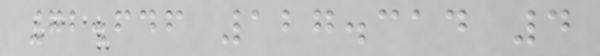72.646 127.314 4
